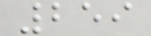259
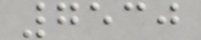7530
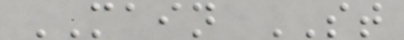MAIN ST
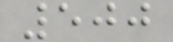500
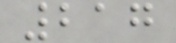217
